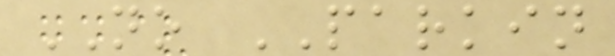NO PARKIN
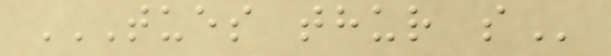TUES THUR S
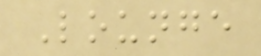Lounge
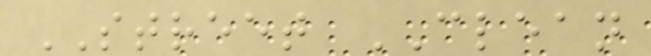STREET CLEAN
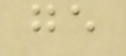ge
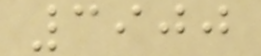3900
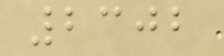2302
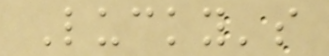Lucky's
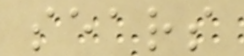sears
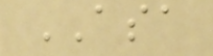ASA
